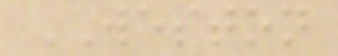WESTON
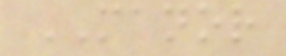MANOR
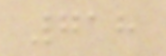718
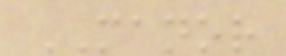MANOR
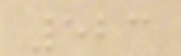523
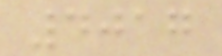4017
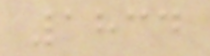1834
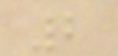2
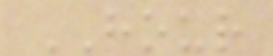HOUR
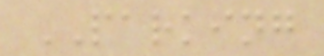PARKING
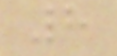8
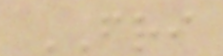FRI
